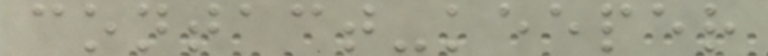contact-keeper
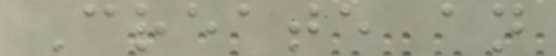Create an
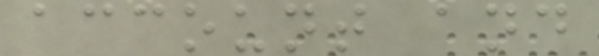account and
